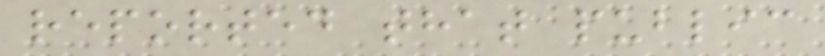reported that public
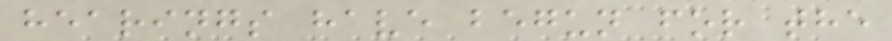hearings have begun for the
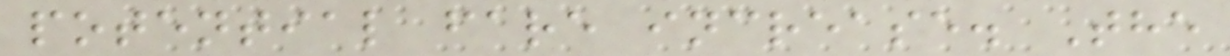potential fare increase. The
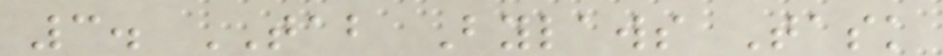3. TAB Bylaws Task
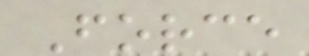Force
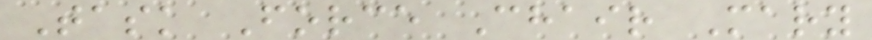Task Force Chair Mary
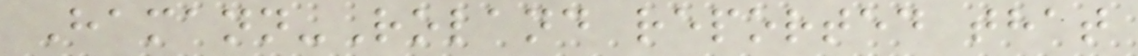Hamann-Roland reported that
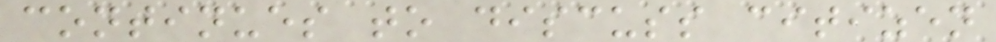continues to discuss citizen
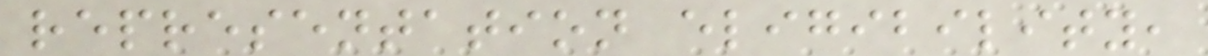representation eligibility,
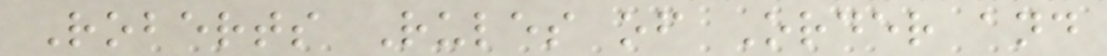Roberts Rules of Order and
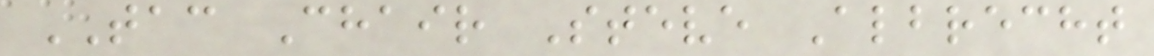TAC Chair Steve Albrecht
